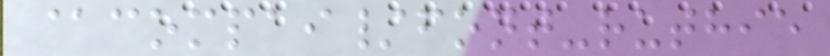@compai/font-ruthie
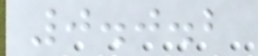0.0.2
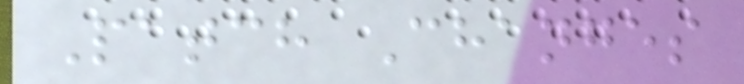Patch Changes
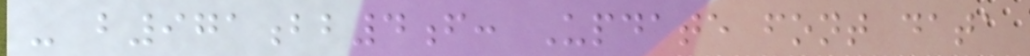- b971bb4f: Update font data
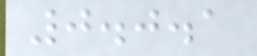0.0.1
